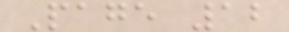Page 12
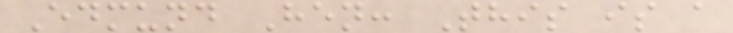Edmund Hen: This is a
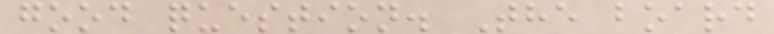good question. The board
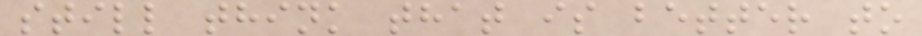still think that is better to
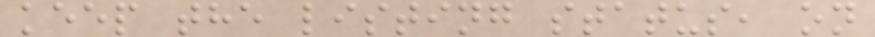keep the listing status, on
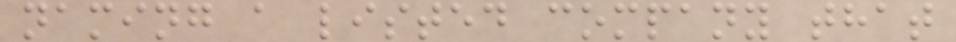naming a listed company that
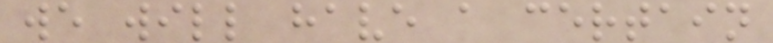we will have a certain
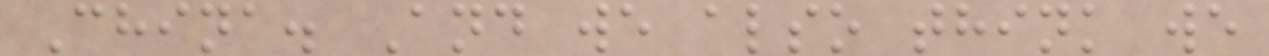China. And we also think we
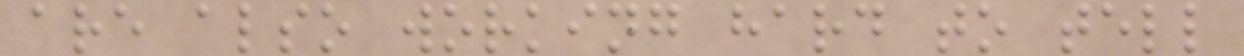are also working hard to tell
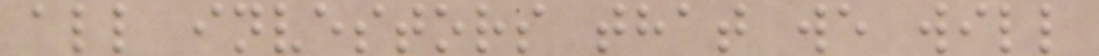all investors that we will
